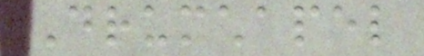Drumchapel
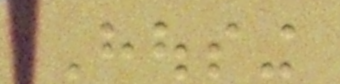Housing
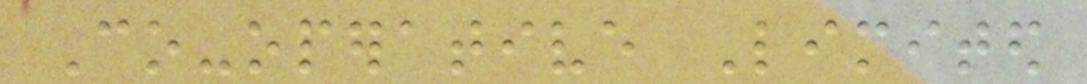Co-operative Limited
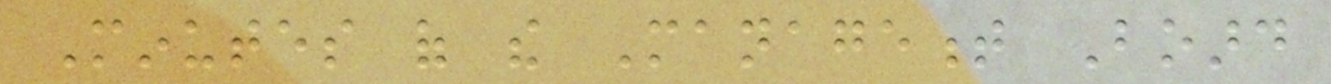Minutes of the Management Board
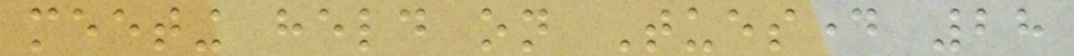meeting held on Tuesday 28
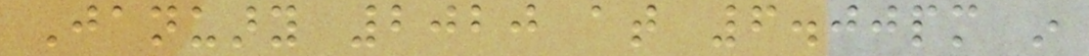January 2020 at 6.00pm in
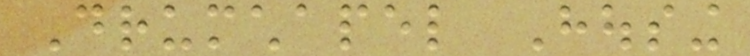Drumchapel Housing
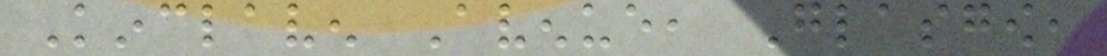Kinclaven Avenue, Glasgow,
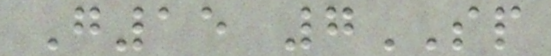G15 7SP
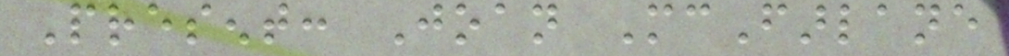Present: Joan McFarlane
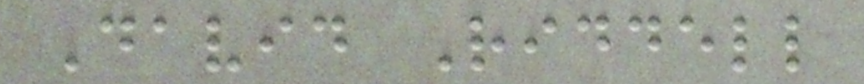David Riddell
